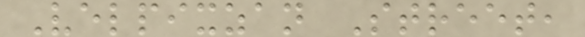Velpixzan Street,
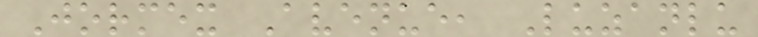Jormex Avenue, Luzanlu
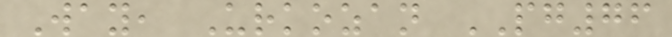Way, Urkozan PG76
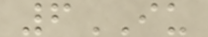6IU
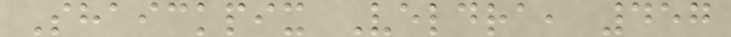Shaickpix Veldra, 457
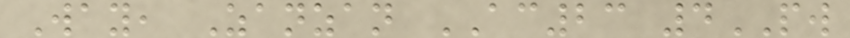Way, Zanzan AC23 4PW
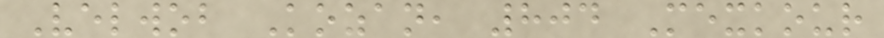Velwob Kozan, 804 Mexkour
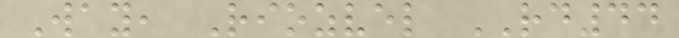Way, Riozvel RD44
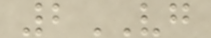2VG
